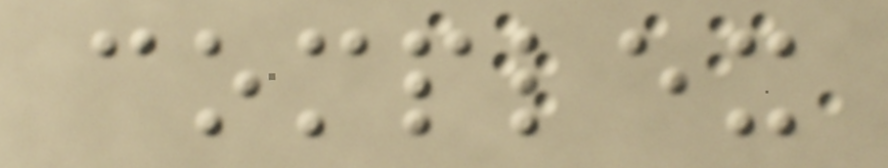complex
